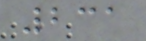231
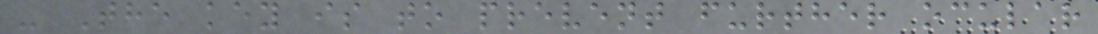- The key is to prevent further ocular
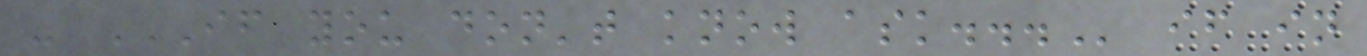- IF YOU DON'T KNOW ASK... if in
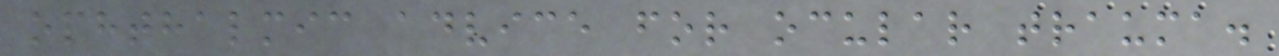ophthalmic advice for ocular trauma.
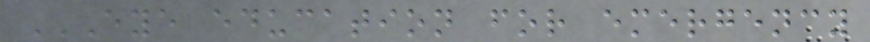EYE EDUCATION FOR EMERGENCY
